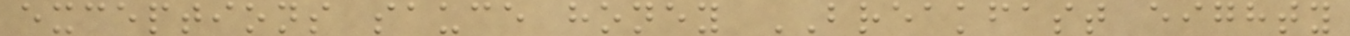exceptions sauce honey BREAKFAST eighty
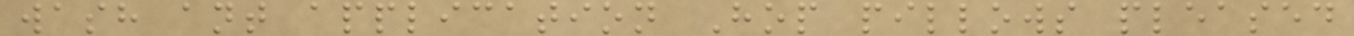wash ant application Hop pillows pleased
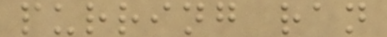purring ran
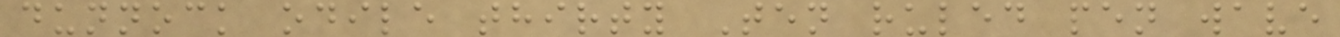dunnock odile thirty Ten ruled pen wave
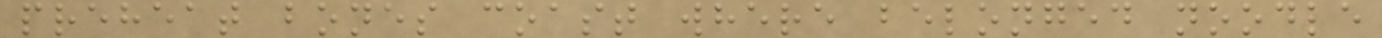preheat bones coast where belonged noodle
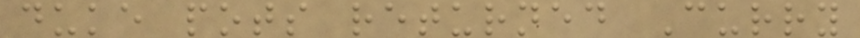duke pots returned Curry
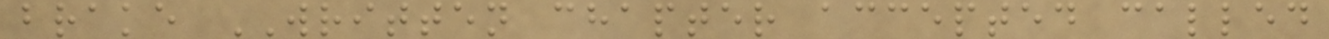brake WRITTEN chapter accepted called
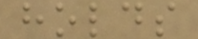holds
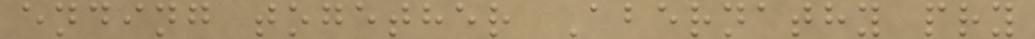ending together Abernathy pry
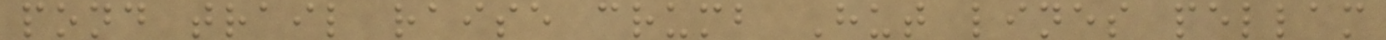pond trail raise crumb Hut lines pellam
